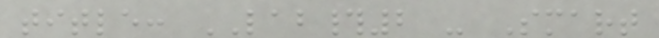title: LAB#2 - Smart
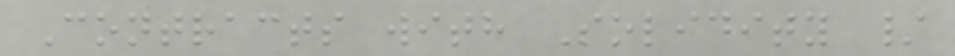Contracts with Solidity /
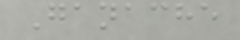Ganache
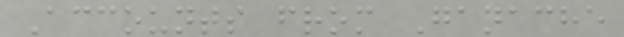Accounts from Ganache
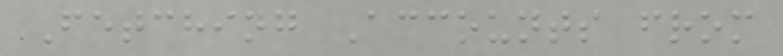Fetching Accounts from
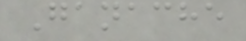Ganache
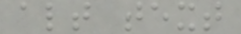alt text
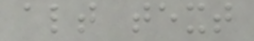alt text
